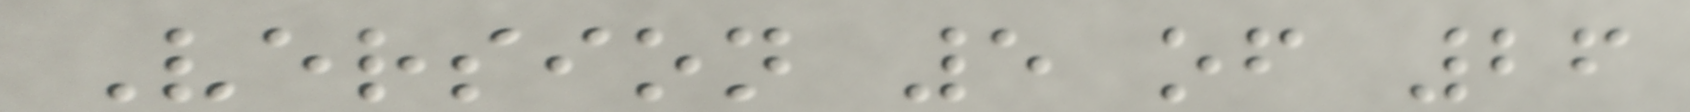Version 5 of 26
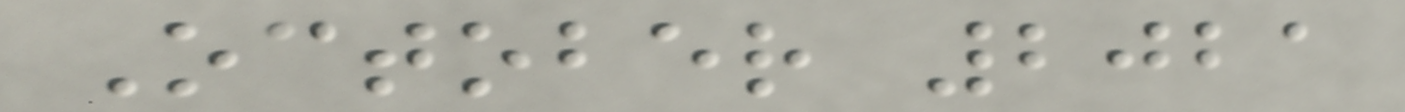October 2021
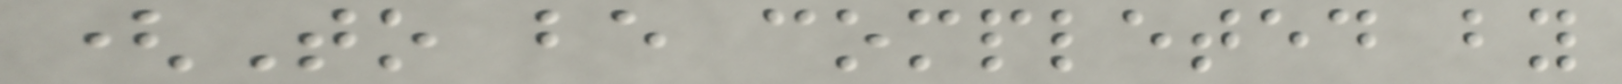(To be completed by
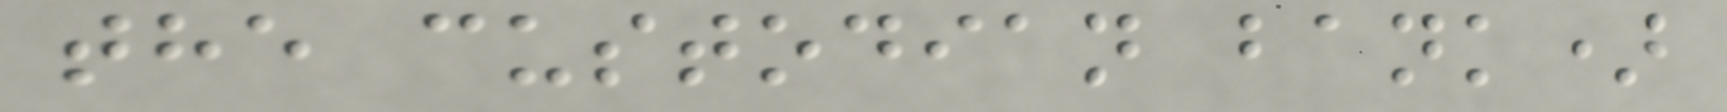the custodian bank)
